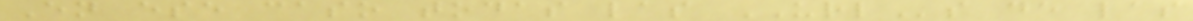En ese caso todas las URLs de las
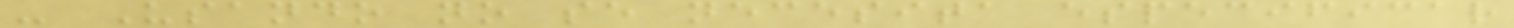- Usando no se necesita especificar
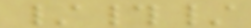/#/
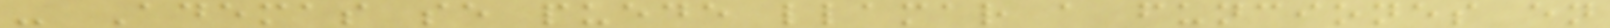- Ademas se puede llamar a funciones en
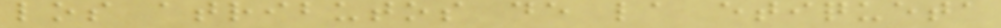los atributos de la etiqueta
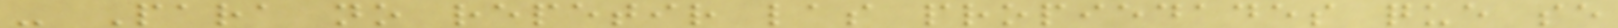- Para no repetir las propiedades que se
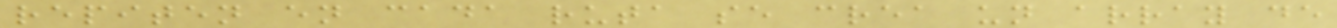repiten en cada ruta se crea un array de
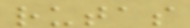rutas
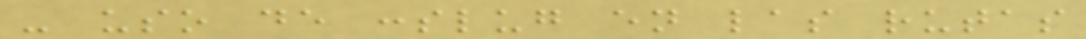- uso de :slug en las rutas
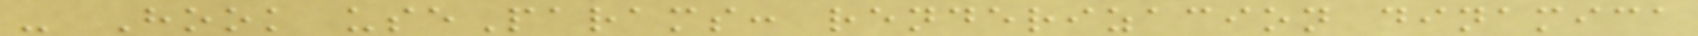- Hook useParams: renderizacion dinamica
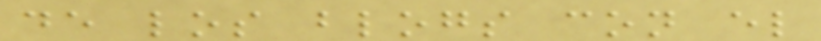de los blogs con el
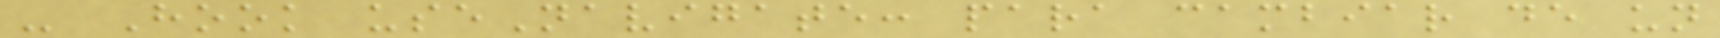- Hook useNavigate: para cambiar de un
